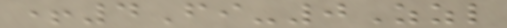+4Fi-0Zzl
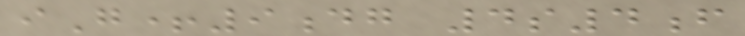iG+9dg 4s4f
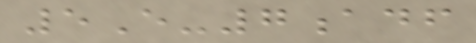5E-7adf
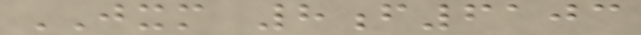JXM 8f6103
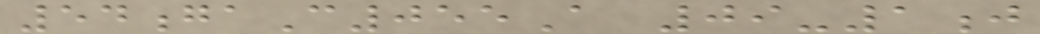54gaC055A 09-1j
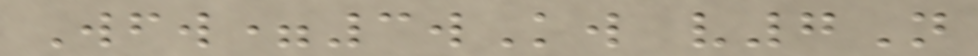Wfw=3wKw v7N
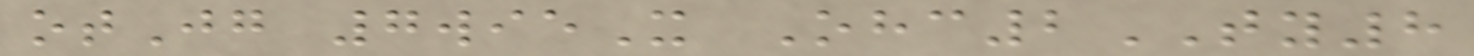otJg 7wieX Ohc2TY8
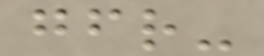gfr-
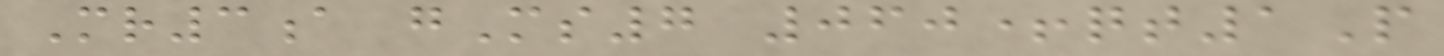Mr3a gMs7 060+qt1P
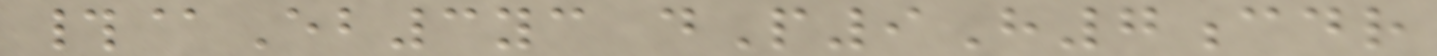#@Eb3yc dP9H7cdr
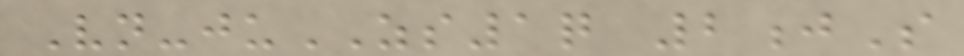Vn-juZS1q 2jS
